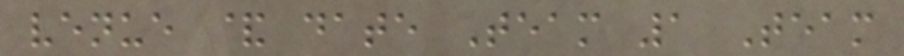venue & date Team 1 Team
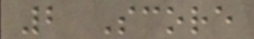2 Score
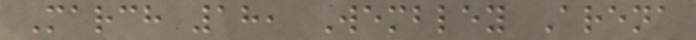March 18, Wembley Arena
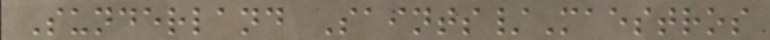Sunderland Saints/Maestros
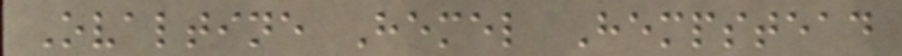Ovaltine Hemel Hempstead
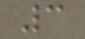3
